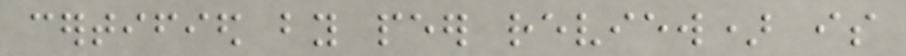certified by peer review) is
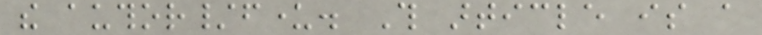the author/funder. This article is a
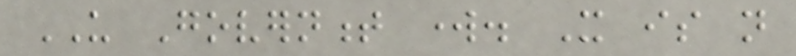US Government work. It is not
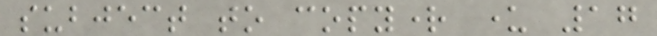subject to copyright under 17
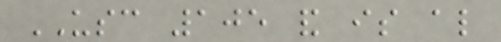USC 105 and is also
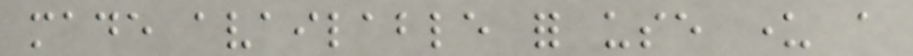made available for use under a
